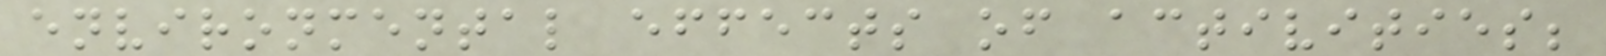environmental effects of activities;
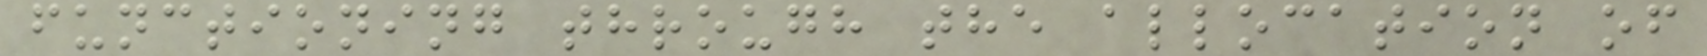functioning through the allocation of
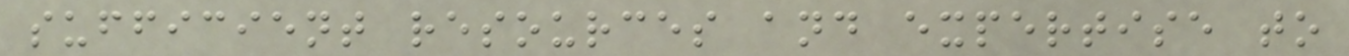sufficient resources and expertise to
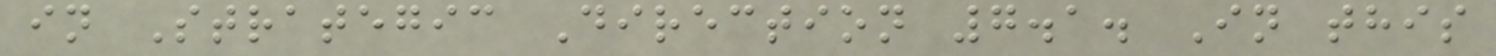in Strategic Direction 7.1. In this
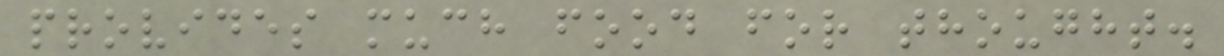provides much food for thought.
